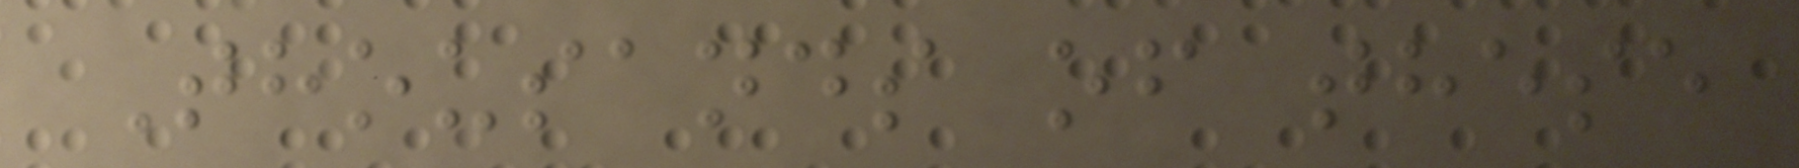Thousands of these
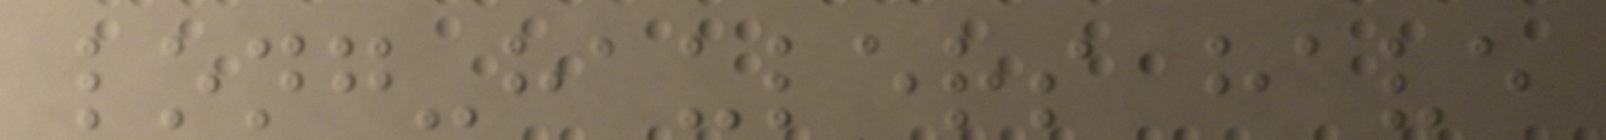long-haulers have
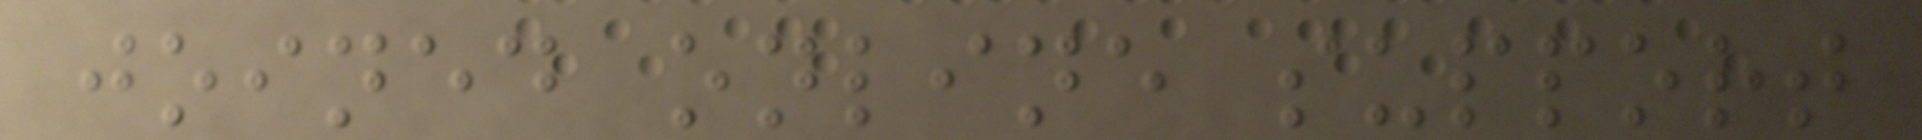joined online support
